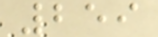259
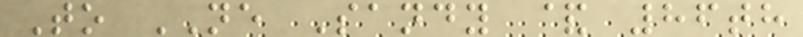To NE Sandy & 86th
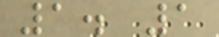1. 1
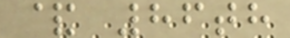& 86th
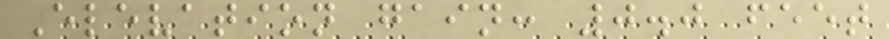Elevation gain: 0.0 feet
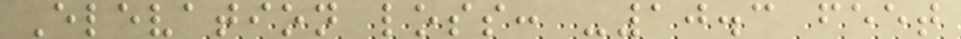Elevation loss: -10.3 feet
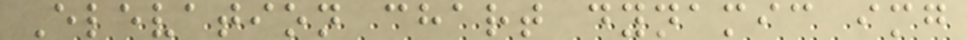Elevation chart dynamic img
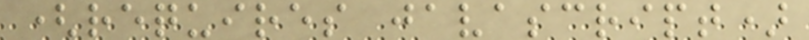(requires javascript)
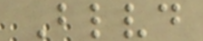Blvd
